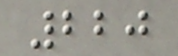220
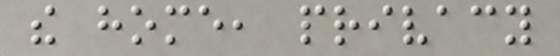the home, privacy
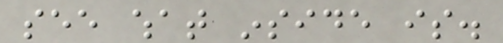see what inside is.
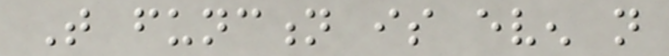That function is even not
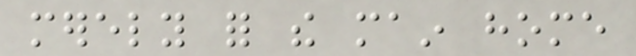merely for the main home
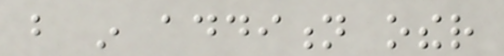but in addition other
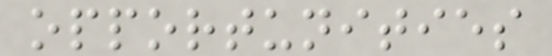opportunities
